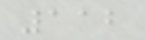112
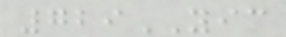729YIC
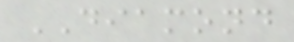DIAMOND
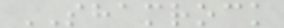SHAMROCK
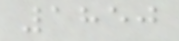1850
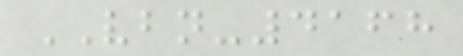VBN-4168
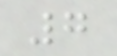7
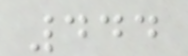444
